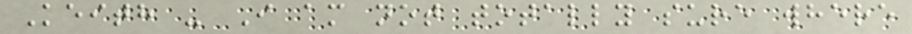Keith - I am not totally sure where
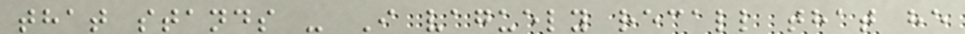that stands - I vaguely recall that he
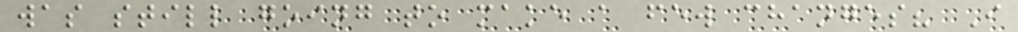was still going to make a few changes? I
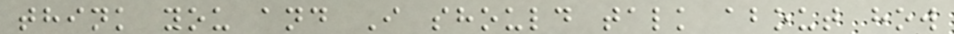think you and I should talk about how
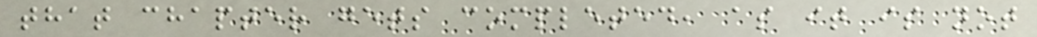that chapter gets completed, as it is not
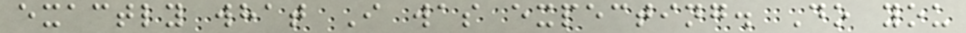exactly what I was expecting. Do you
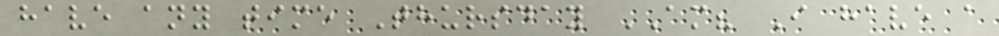have any time Thursday AM? I have a
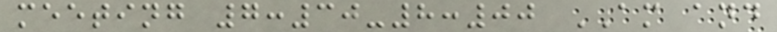meeting 7:30-8:00 AM and
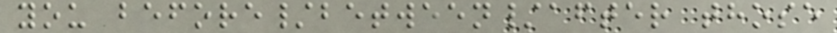you before/between/after those
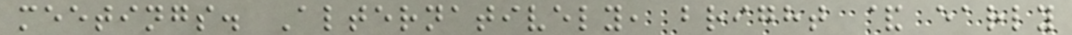meetings. Alternatively, bright & early
